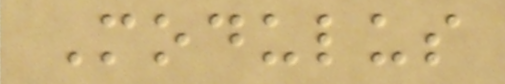Modulus
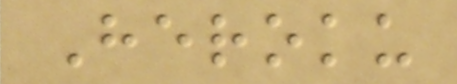Heroku
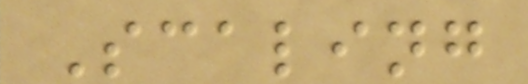Scaling
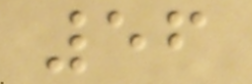56
